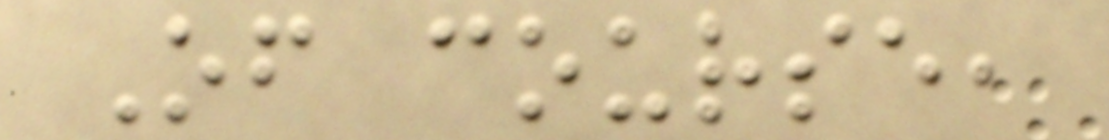Of course,
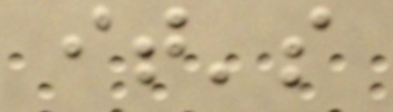it's
